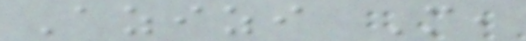Azizi M,
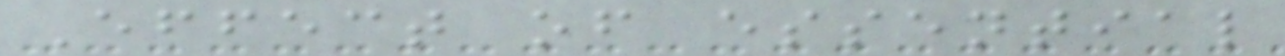Effect of essential
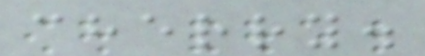cherry.
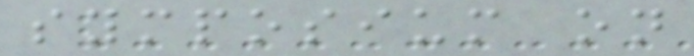symposium on
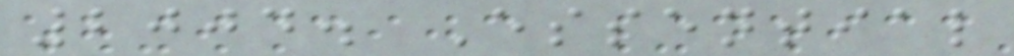2004. Essential
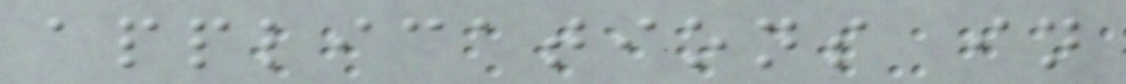applications in
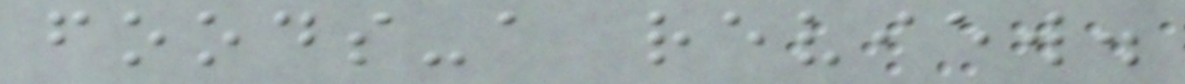foods-a review.
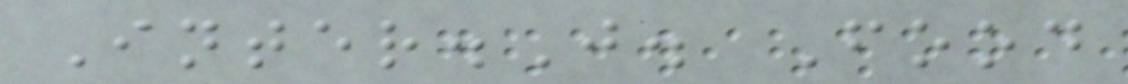Inter.J. Food
